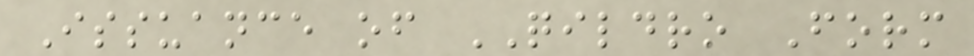Issuance of QILDRO Form
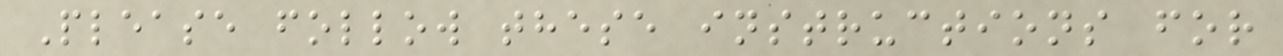Please follow these instructions for
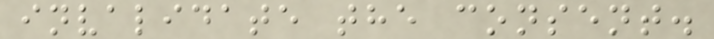invalidate the consent.
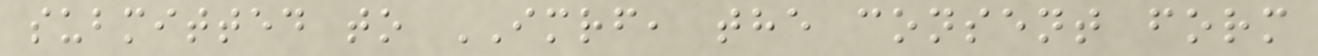submitted to IMRF, the consent form
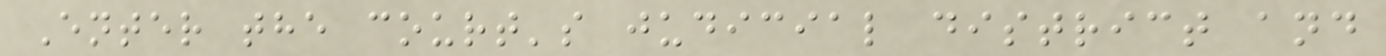Enter the court's judicial district and
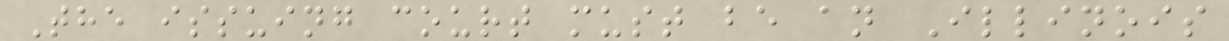The issuing court must be an Illinois
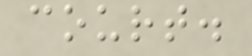court.
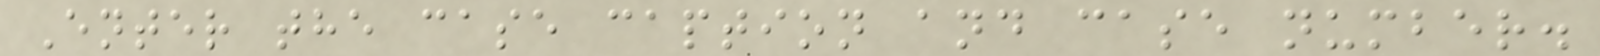Enter the case caption and case number.
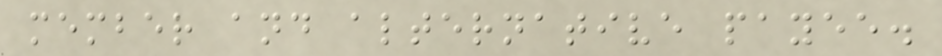member and alternative payee.
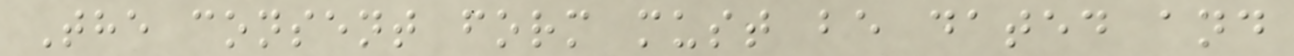The consent form must be dated and
